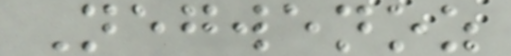Negwenoz
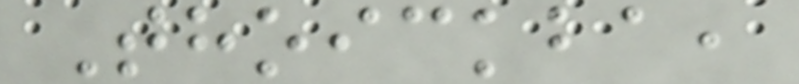Thoickba,
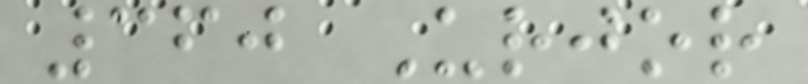360 Urjor
